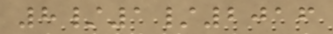8/1/2016
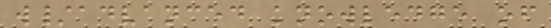w/advanced knowledge of
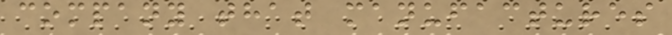company that manufactures
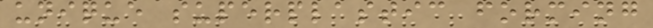unique superplastic forming
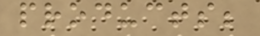products;
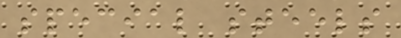special steels
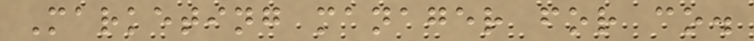Marketing manager for co.
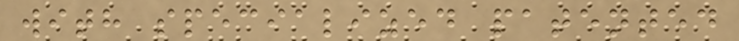with specialized patented
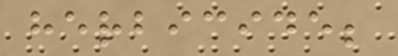herbicide;
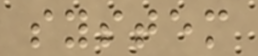system
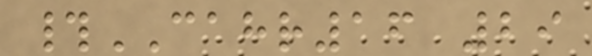#CAHR16 29
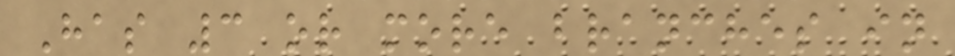Has 3 or more branches in
